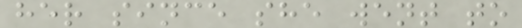her since she went to
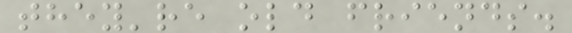they're old friends.
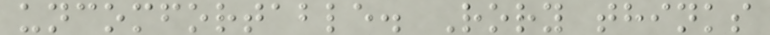uncomfortable. Rory thinks
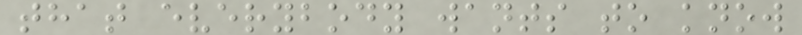that everybody wants to know
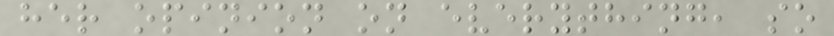her opinion on everything, so
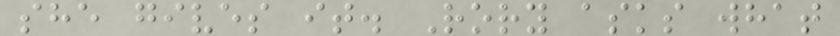she gives it. Rory asks what
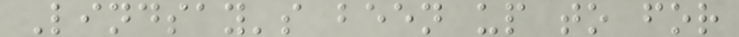Lindsay's been up to for
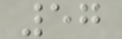57
